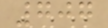707
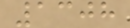1308
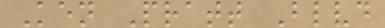Ken Pratt Blvd
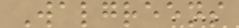Walgreens
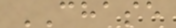CHASE
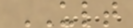ULT
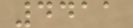4411
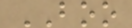BOO
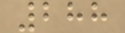288
